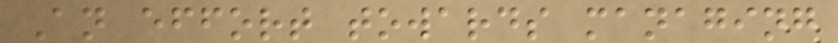An effort towards managing
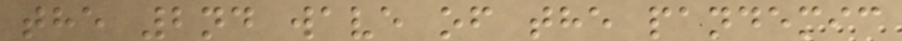the 2nd wave of the pandemic
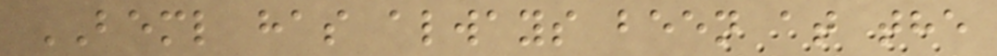BEML has always been at the
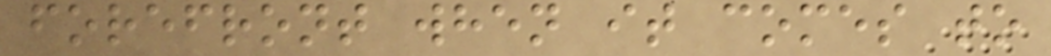forefront when it comes to
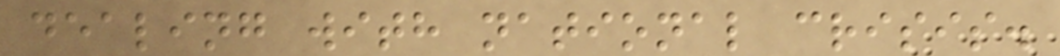dealing with national crisis.
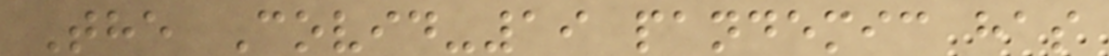The Covid-19 pandemic has
